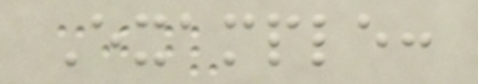Example:
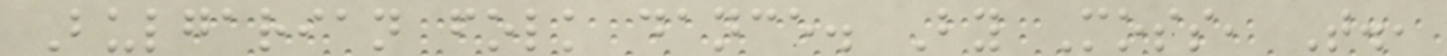Bulgarian folk dance. By Moss, T.,
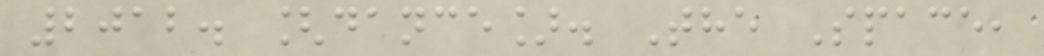2012. [dance]. The Space,
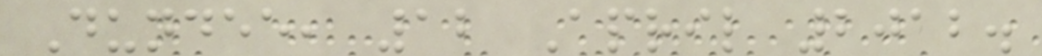Dundee, 12 April 2012.
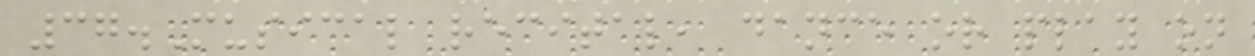37.Musical recital, dance or play on
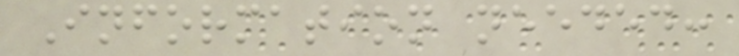Information needed:
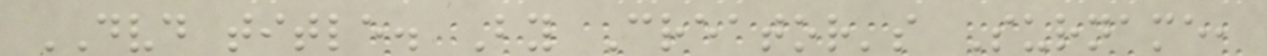DVD title. By Creator's Surname,
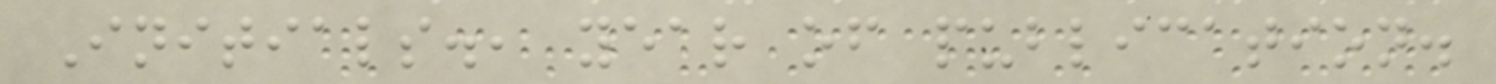Initials., year of publication.
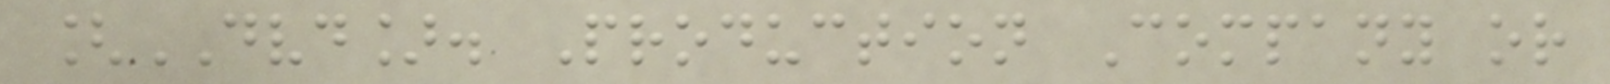[DVD]. Production Company or
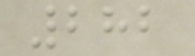282
